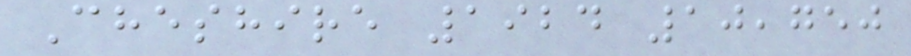Cheshire 1924 10,750
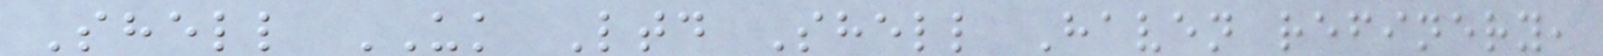Shell UK Ltd Shell Haven refinery,
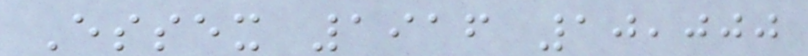Essex 1916 10,000
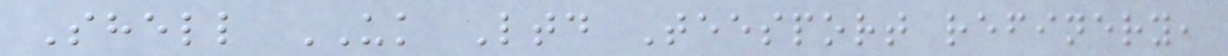Shell UK Ltd Teesport refinery,
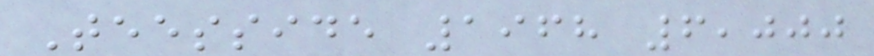Teesside 1968 6,000
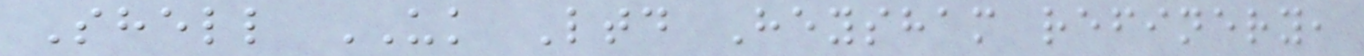Shell UK Ltd Heysham refinery,
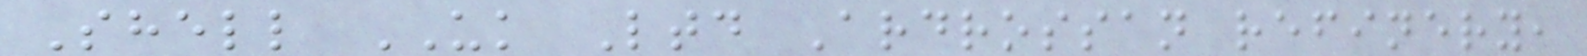Shell UK Ltd Ardrossan refinery,
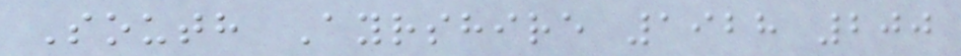South Ayrshire 1928 200
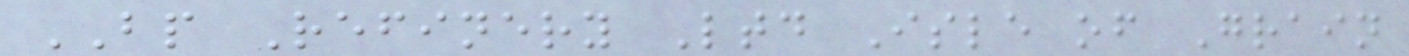BP Refinery Ltd Isle of Grain
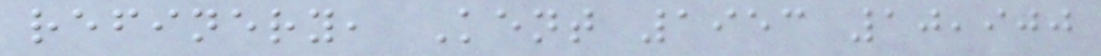refinery, Kent 1953 10,900
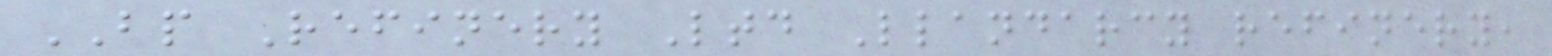BP Refinery Ltd Llandarcy refinery,
